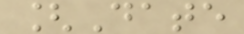[Date
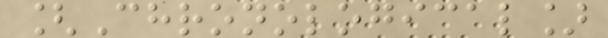[Chronological]
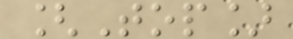[Top]
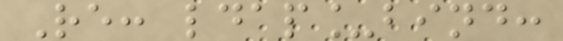Re: ldap_bind:
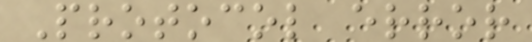Protocol error
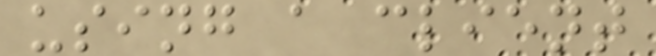using a client
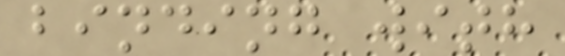binding with
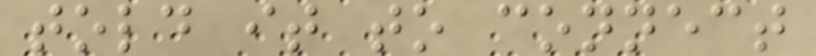told it to connect
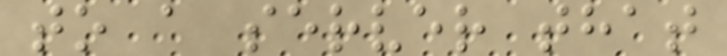to a server that
